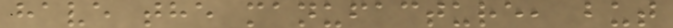have the manufacture, but
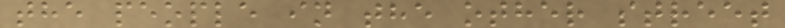the people in the other street
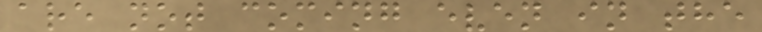are not coming even in the
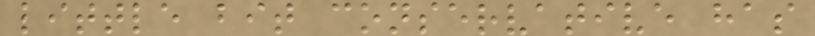little bit conservative has
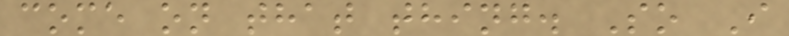come on that thing. So I
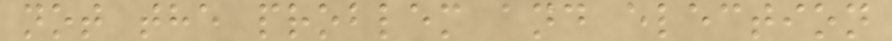not the problem and election
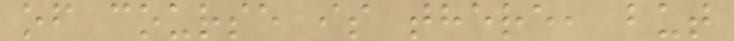of course is there, but
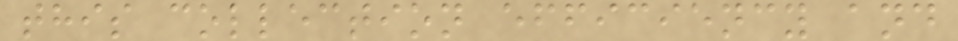this collection efficiency and
